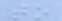to
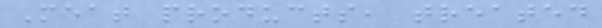Meat products, treated
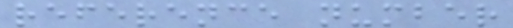reference number
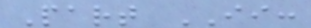Part II:
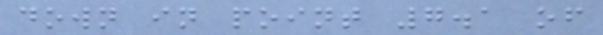down in point 7.1 of
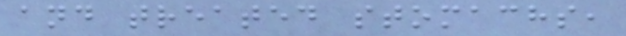and treated stomachs,
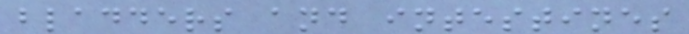bladders and intestines
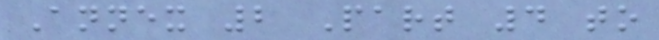Annex 2 Part 4 to
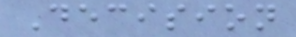Decision
